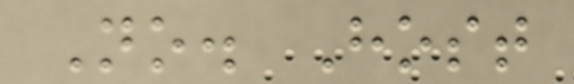No. Host
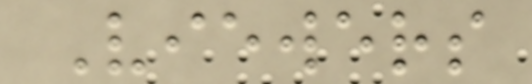Viewers
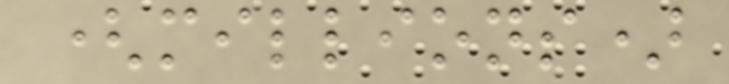(millions)
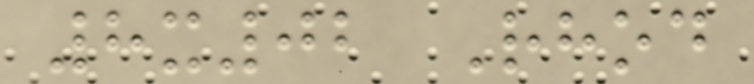8x02 Rhod
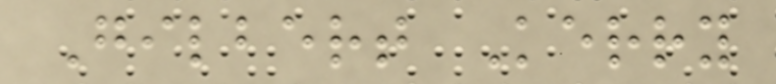Gilbert Kerry
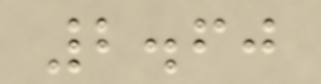2.60
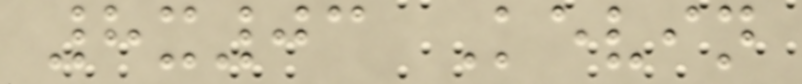8x03 Kevin
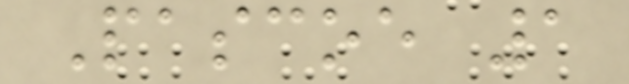Pascoe 1
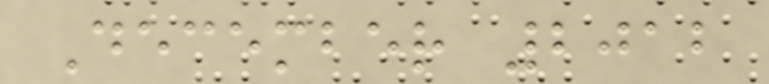December 2012
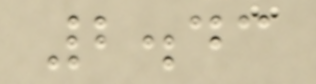2.43
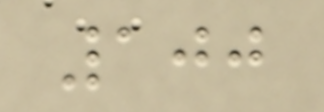100
